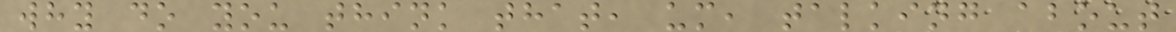why do you think that, um, talking about
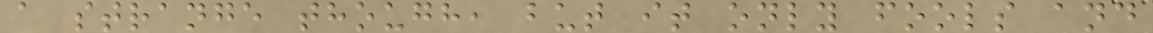a strange though, but it only fools and
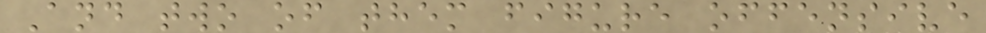And two of them figure offensive
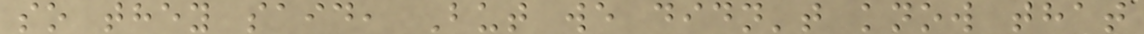so they said, But we didn't know that
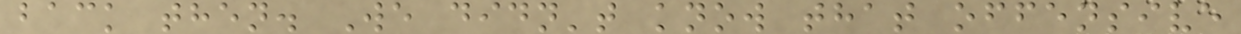back then. We didn't know that offensive
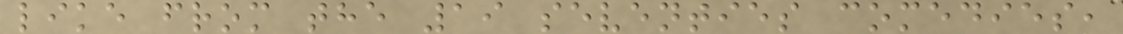like from the 19 seventies comedies,
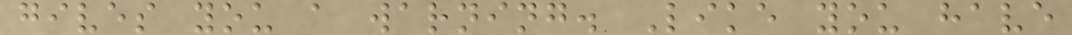gives you a warning. Like you have
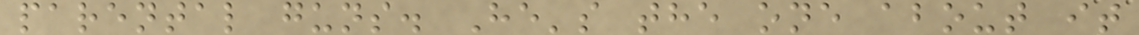parental guns. He's the one about it
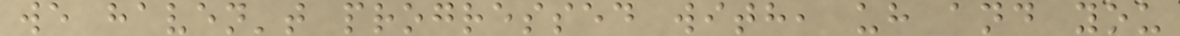we haven't progressed with, uh and you
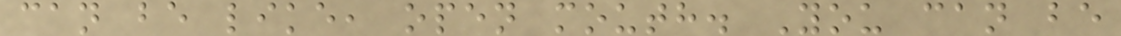can be like, open mouth. You can be
